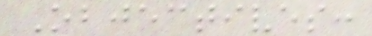Objectives:
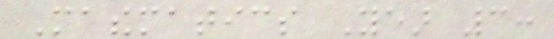Mathematics Year 3:
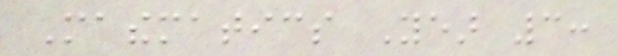Mathematics Year 3:
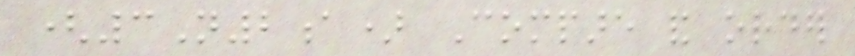(3N2a) Compare and order
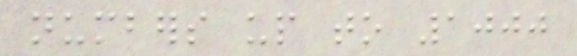numbers up to 1000
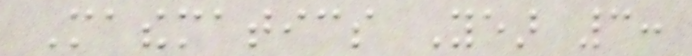Mathematics Year 3:
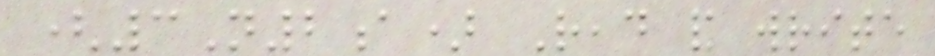(3N2a) Read and write
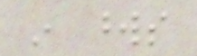in words
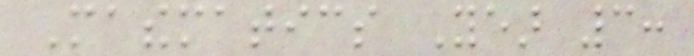Mathematics Year 3:
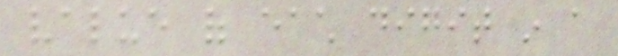value of each digit in a
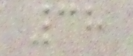38
